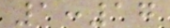1:17
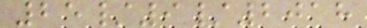25/9/2018
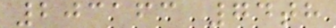203163 74th
